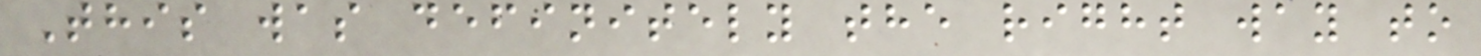This was definitely the right way to
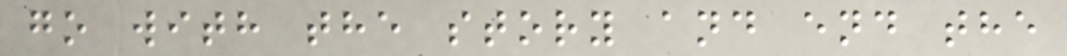go with the story and end the
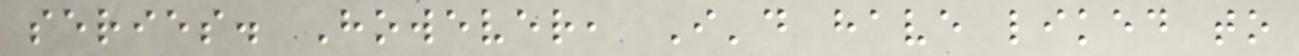series. However, I'd have liked to
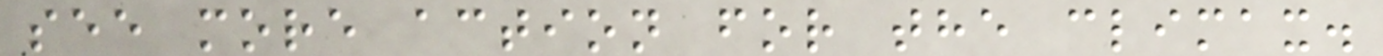see more action for the climax.
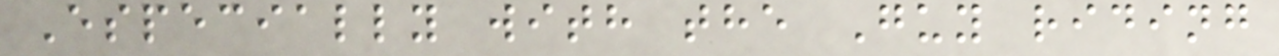Especially with the Guy riding
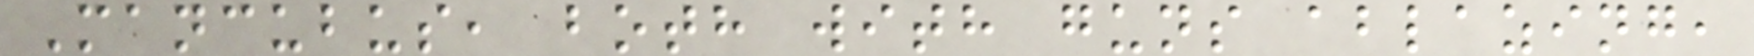Mancubus, both with guns ablazing,
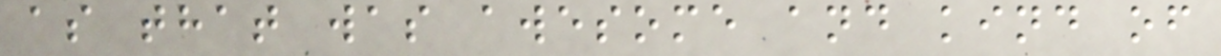as that was awesome and kind of
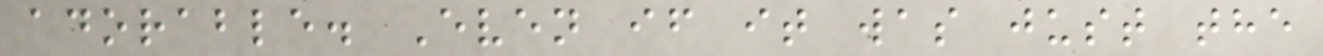adorable. Even if it was just the
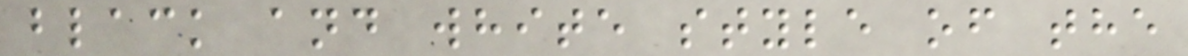black and white style of the
